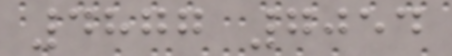4877 7054
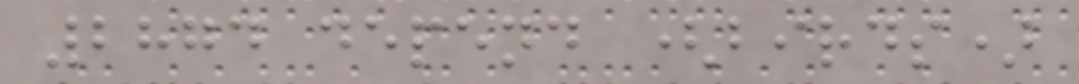2874 depend (birds)
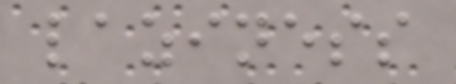laziness
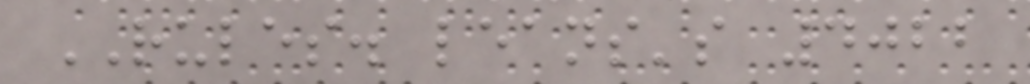RULES. leans's 4022
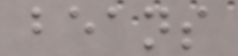beans
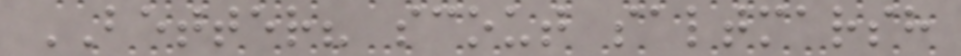BETTER? scout saltmarsh
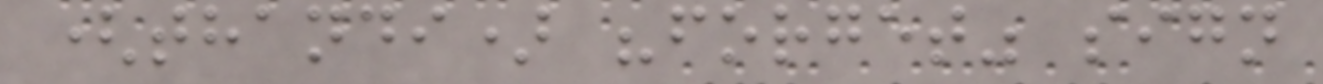(thandi) "forget" sign
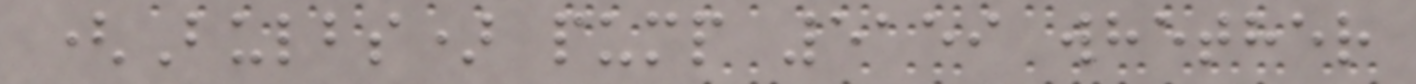(Bulbs) pump 5159 whether
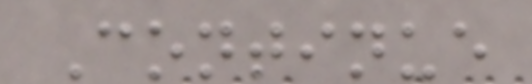Continue
